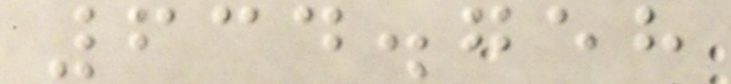634.758
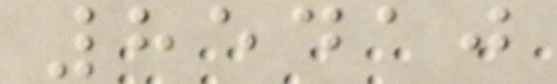85410
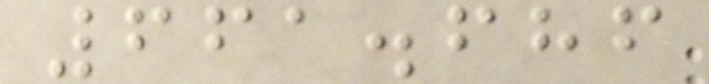661.686
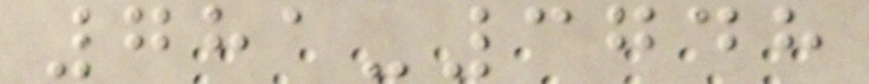781-3748
